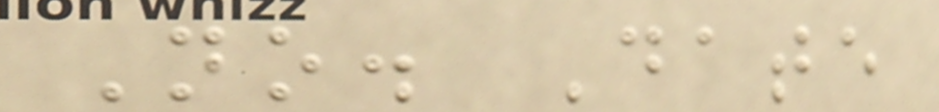No. Date
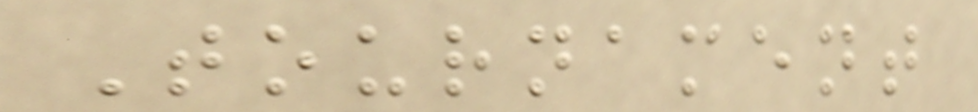Tournament
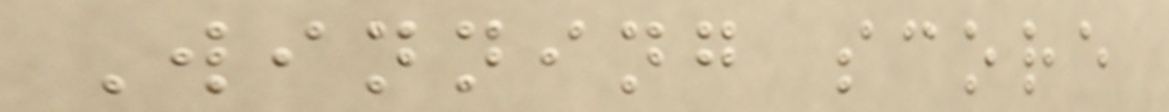Winning score
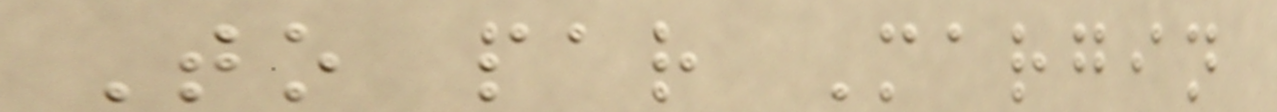To par Margin
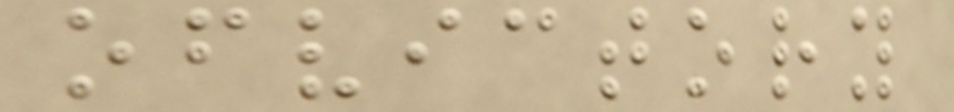ofvictory
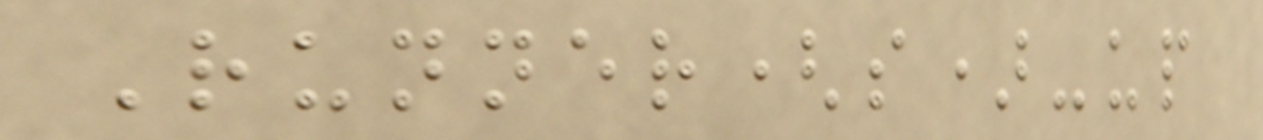Runner(s)-up
